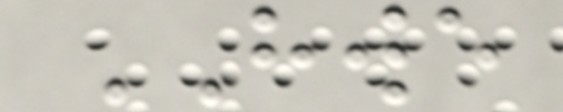HWE
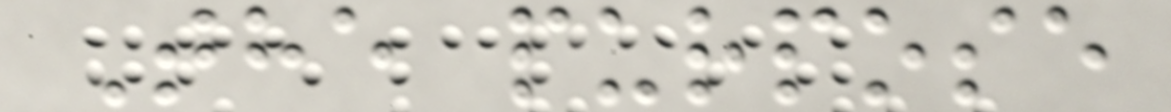The purpose
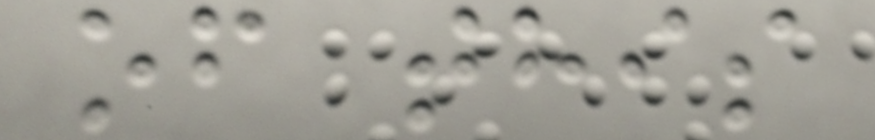of this
